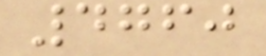4760
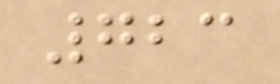723
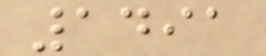1491
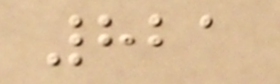821
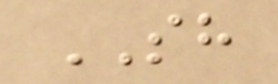SH
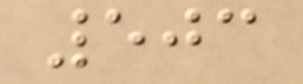503
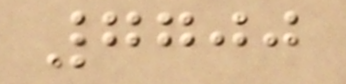7700
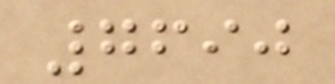7690
